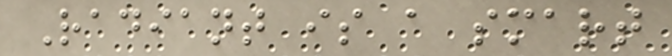Radiant is a smart
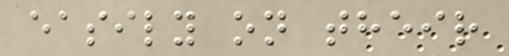easily on their
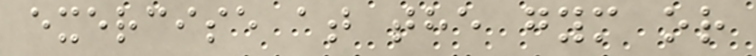exercise at the gym or
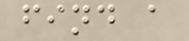find a
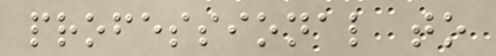professional to
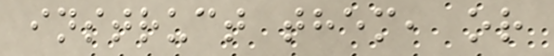instruct them, or
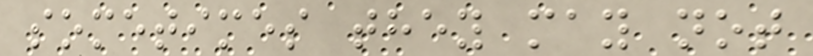sometimes they may not
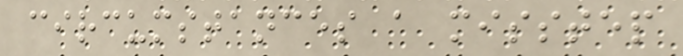circumstances a misstep
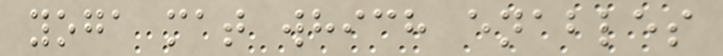yoga mat which enables
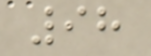98
